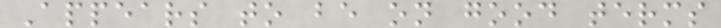Appears to be on good terms
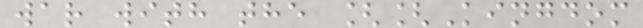war with the [[Kingdom
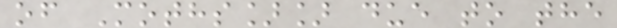of Moths]] due to the
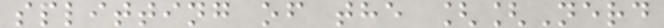splitting of the [[Nerd
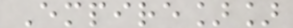Empire]]
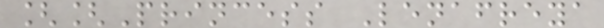[[Princess Lenafreya
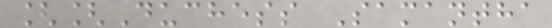[[Duchess Samantha
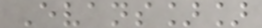Evans]]
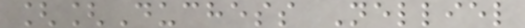[[Duchess Nelliel
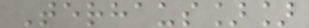Terhaus]]
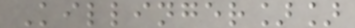Killinger]]
